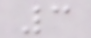3
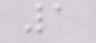1
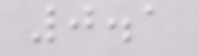0.1
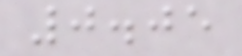0.05
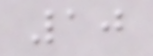10
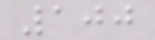100
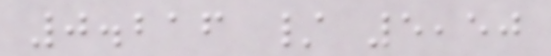0.216 / 5,50
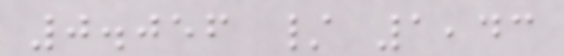0.056 / 1,43
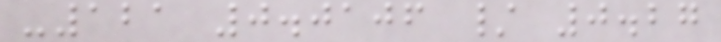-121 0.0106 / 0.27
